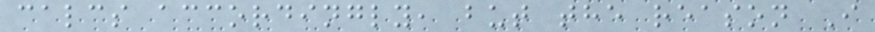calcs accordingly, but the reason I
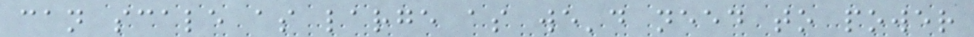can scale as large as we'd need to power
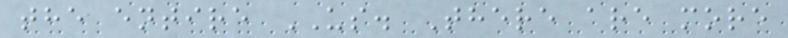the entire US. There are more
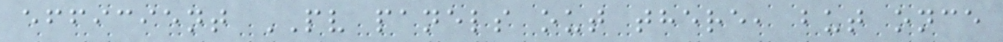efficient PV panels out there, but once
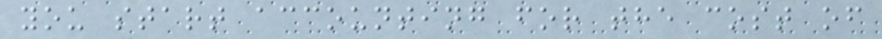you start accounting for the cost of
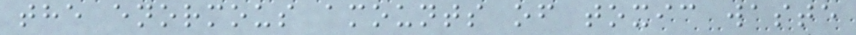the enormous amounts of toxic waste
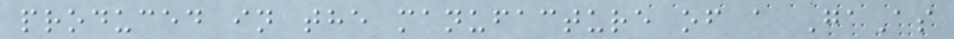produced in the manufacture of a GaAs
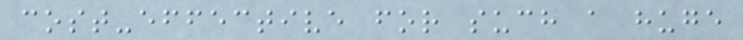cost-effective for such a huge
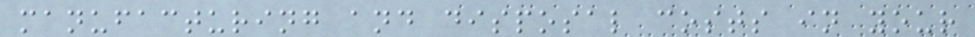manufacturing and disposal costs in your
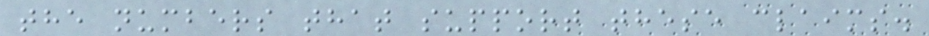the numbers that support these claims.
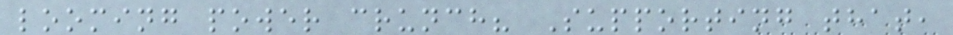looming power crunch? Supporting that,
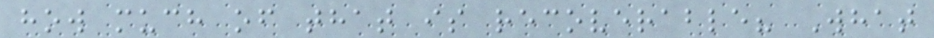how much of that is recoverable? What
